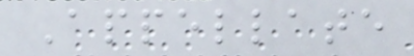Appellate
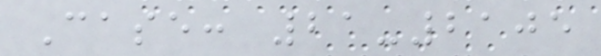Case: 21-2105
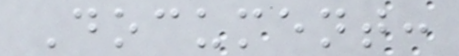Document:
